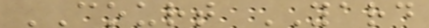COURT YARD
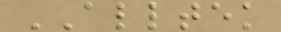ALLTEK
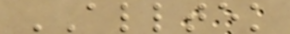ALLTEK
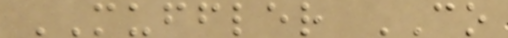MUFFLER CO
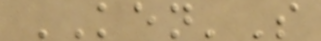KEN'S
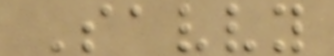Savvy
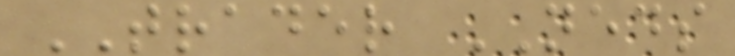TRADER NEDS
